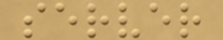server
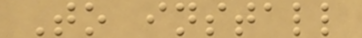To install
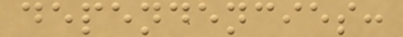dependencies:
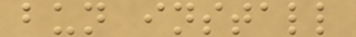bun install
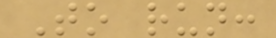To run:
